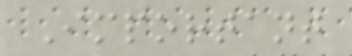Important
